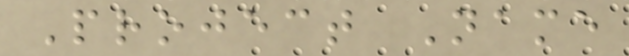Project Name
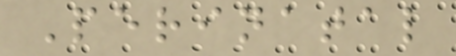Perinatal
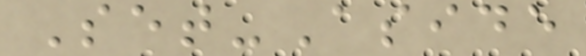Set-Aside
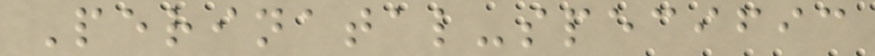Perinatal-specific
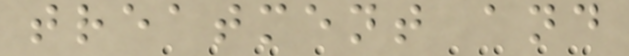treatment and
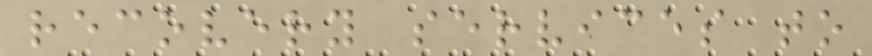recovery services to
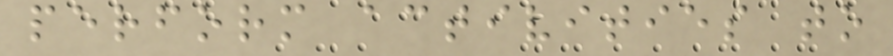perform activities to
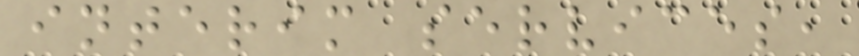interim services,
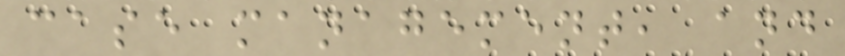case management, and
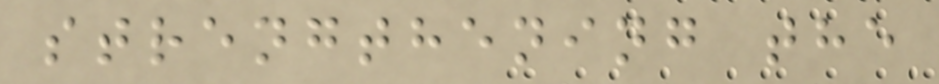strengthening the
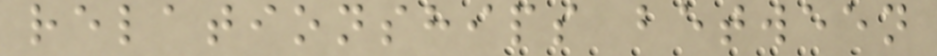relationships between
